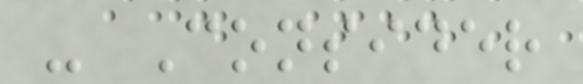- Consider
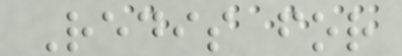Redis for
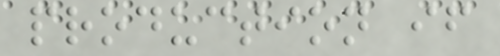production if
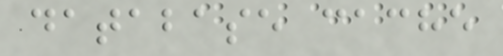database cache
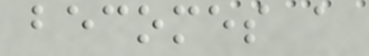becomes a
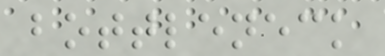bottleneck
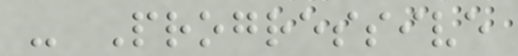- Progressive
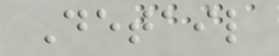Detail
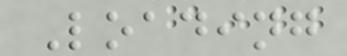Loading
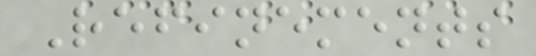Refinements
